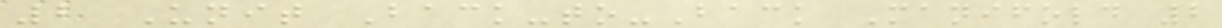2 Unit Back-to-Back Manifold 2
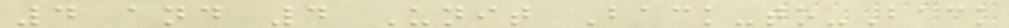4 and 4 Unit Back-to-Back
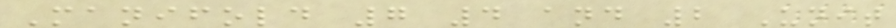Manifold 7 4 and 2 Unit
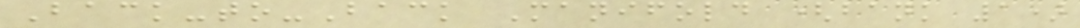Back-to-Back Manifold (bank 1)
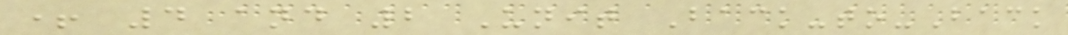+ 4 and 2 Unit Back-to-Back
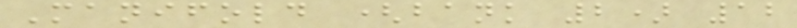Manifold (bank 2) 12
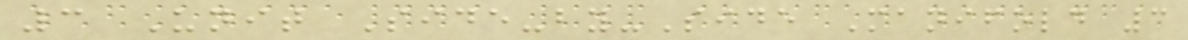3 Unit Side-by-Side Manifold 3
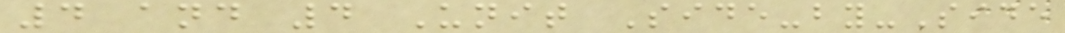4 and 4 Unit Side-by-Side
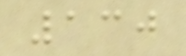130
